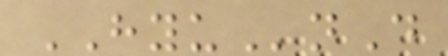HYUnD
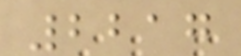2217
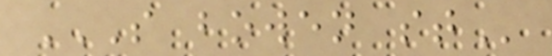S BOWEN ST
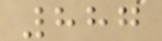887
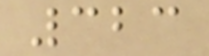323
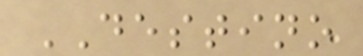DESTINO
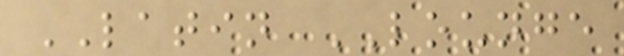LATIN LOUNGE
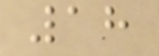18
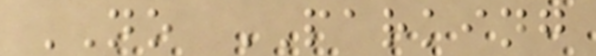NO PARKING
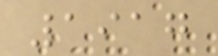1917
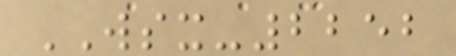WSX-2252
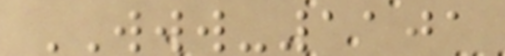WWW-1101
